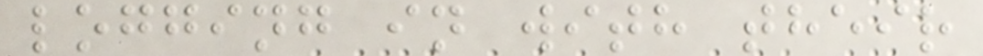logging in with their
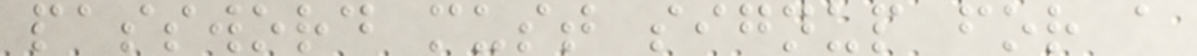password must signup for a
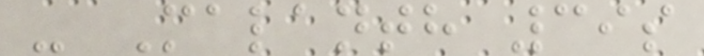- Malanth 39s
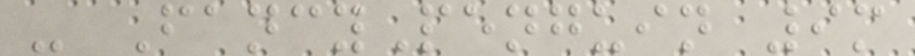- FancyPenguin 9m
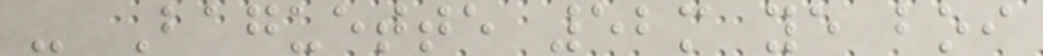- Baguette 52m ye boi
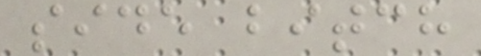side bitch
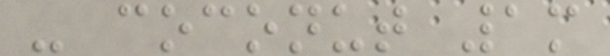- coconut 1m
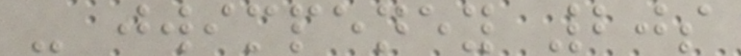- jwimpeney 20s
